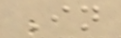In
